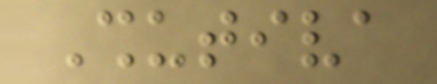Shutiva
